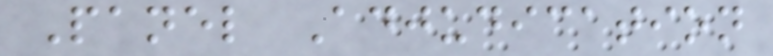Panel Adjudication
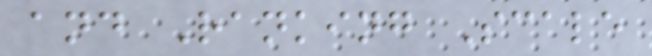and Ranking Scale
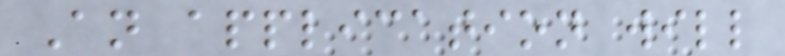An application will
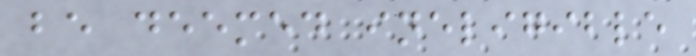be deemed ineligible
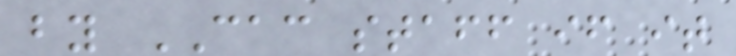by CAC staff if it
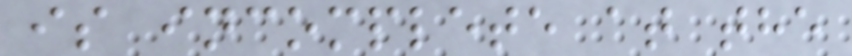is incomplete at the
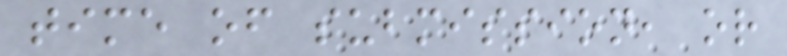time of submission, or
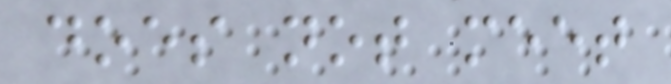does not meet
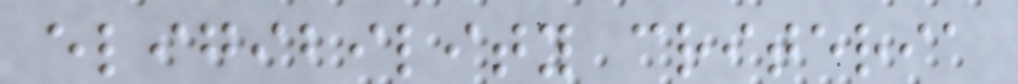eligibility criteria
